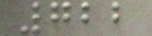722
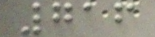716
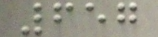657
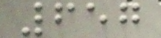657
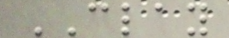CLAY
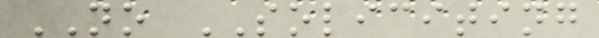NO SOLICITING
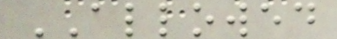ALLOWED
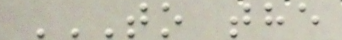TO THE
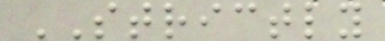STRICTLY
